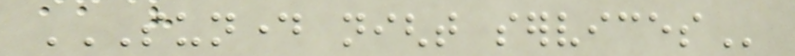SUNDAY NIGHT SERVICES
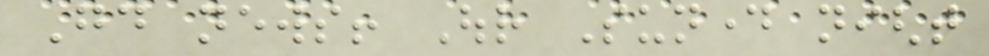Good news! Our Sunday night
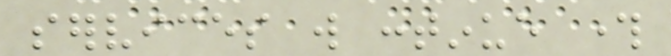services will continue through
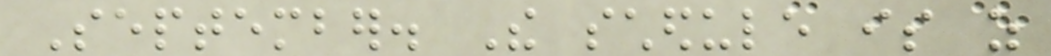September. The schedule is as
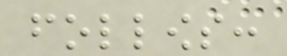follows:
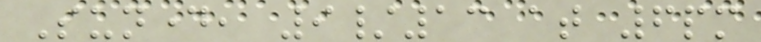Sunday, 9/13 at 6pm
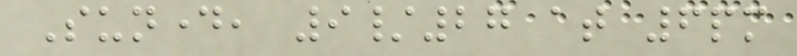Sunday, 9/27 at 6pm
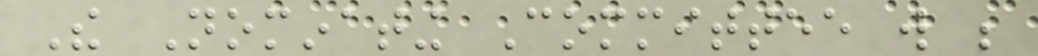The Nominating Committee will be
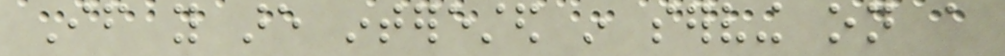If you are interested in serving on a
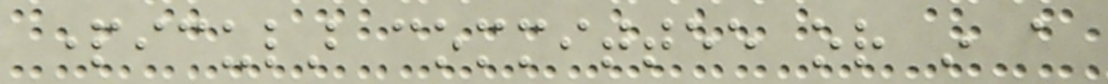particular committee or in a
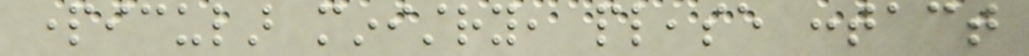particular ministry, please contact
